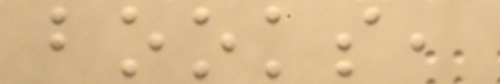books,
